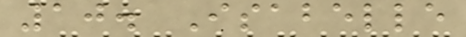10. Isabelle
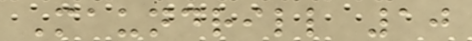Maundrill 10
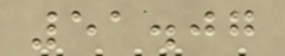51.07
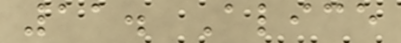11. Alice
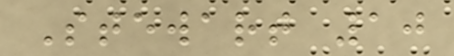Stewart 10
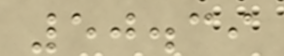50.39
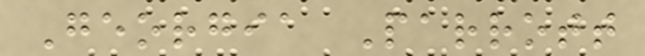Georgia Parrott
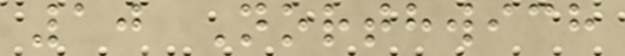10 Northwich
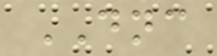DNC
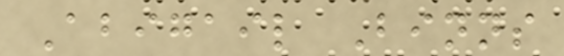Abigail Binns
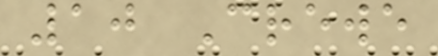10 Crewe
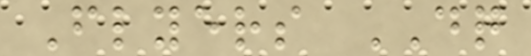Flyers DQ
